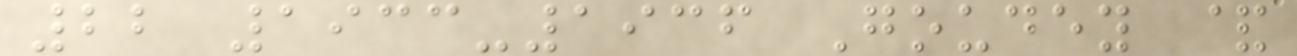22 1933-1936 Goudey &
